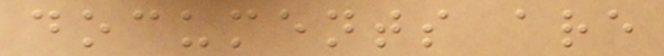documents are
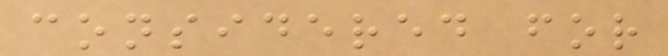considered for
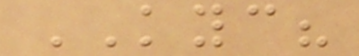KYC?
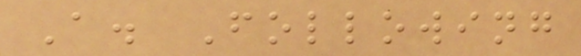A. Following
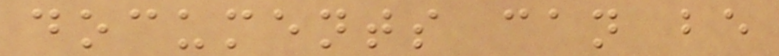documents can be
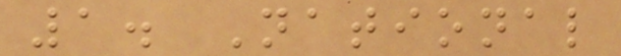1. National
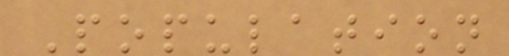Population
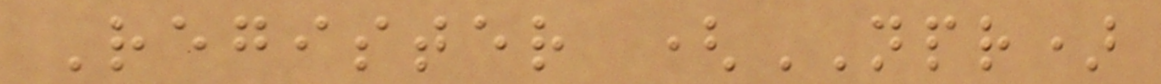Register (NPR)
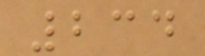234
